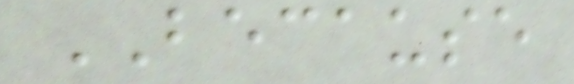BECAUSE
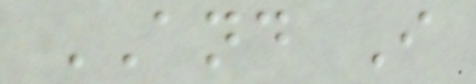AND I
